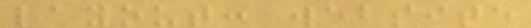layout: website
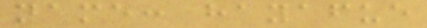name: hayafue
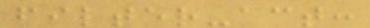filter-act:
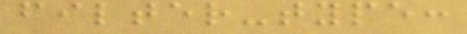filter-type:
